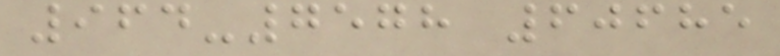964-7578 60685
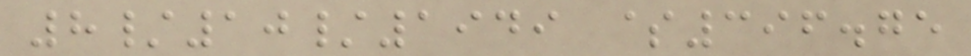8/10/1949 $396.75
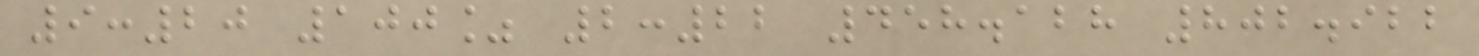9:20 100% 2:22 458.128 802.922
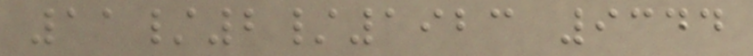11/2/1923 9344
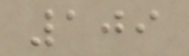109
